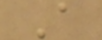A
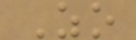Zo
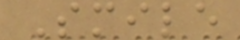Smile
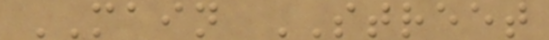MAIN STREET
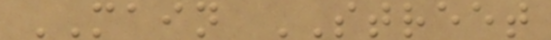MAIN STREET
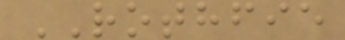ROTHFIE
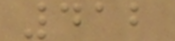412
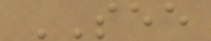SEE
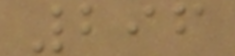296
